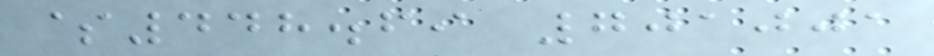$448.69 701001
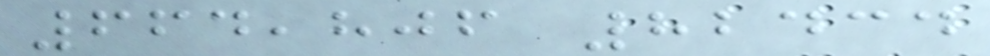664,806 82434
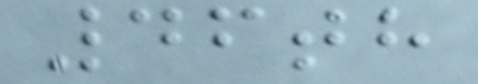46th
